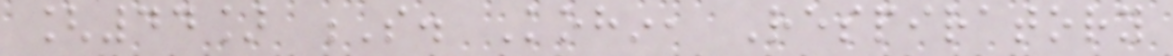[44] S. Kohin, Respiratory
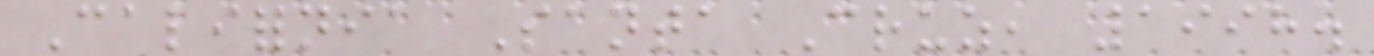California Santa Cruz, 1998.
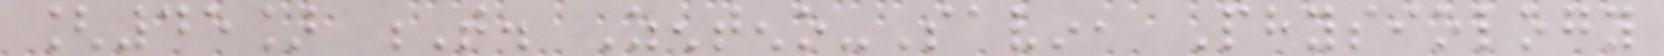[45] T. Zenteno-Savin, Physiology
